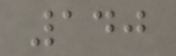140
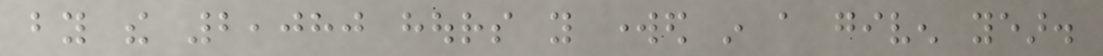by the 2,080 hours you worked in a given year.
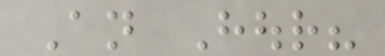An Hour?
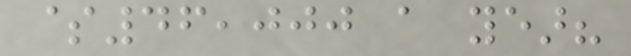$46,000 a year?
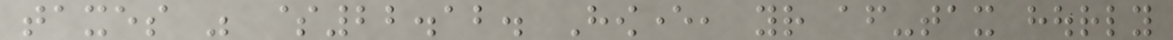taxes was $22.12. However, your after-tax hourly
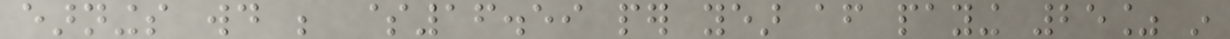earnings would be $16.59 per year after paying 25% in
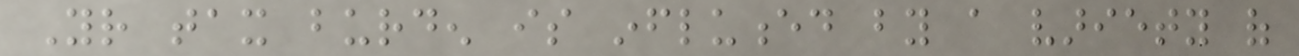Your tax burden is influenced by a variety of
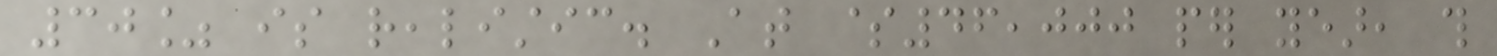30% is realistic. At $46,000 per year, this
